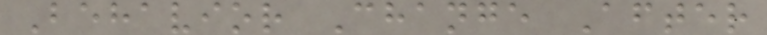Behavior Change After
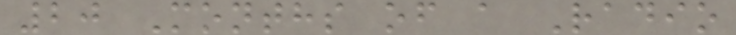20 Months of a Radio
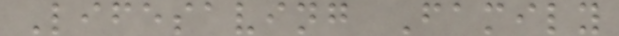Lifesaving Family
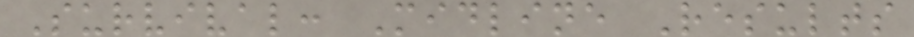Survival: Midline Results
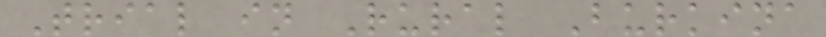Trial in Rural Burkina
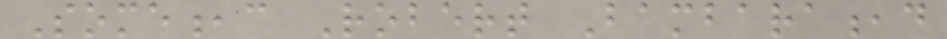Some,c Robert Bambara,d
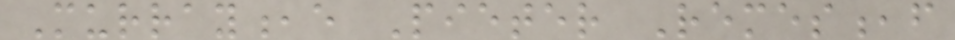Murray,e Pieter Remes,f
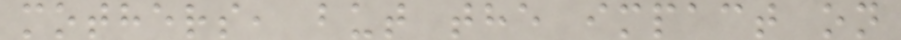mothers, but the impact on
